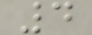4
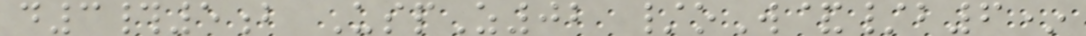d3#5b UspZ02 /oW&/b6*
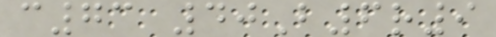c73 40B6r9
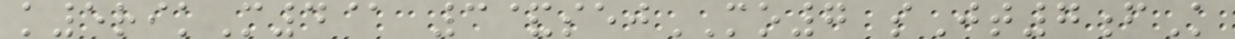k5rikM4@ 3&sejMO7 sJt7fK
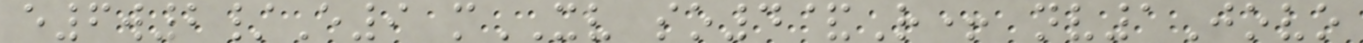e6w2/E9 mXV so4&R+ nv1Jovo
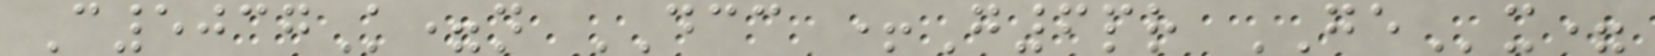C5037K=n DCC +G6pr GEx=
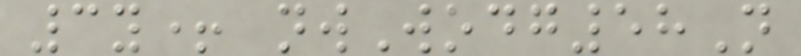3y+ nwWodg58N
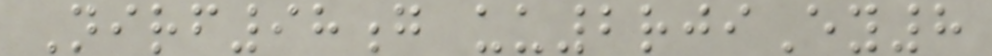Nirf98g uu2rjiEy8
